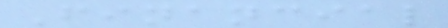Financial
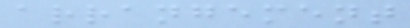arrangement
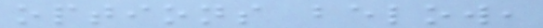options below,
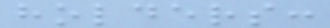holders:
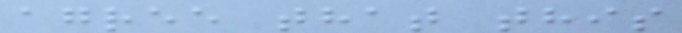agree that this
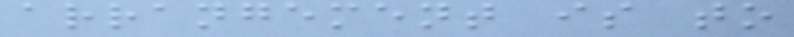arrangement is to
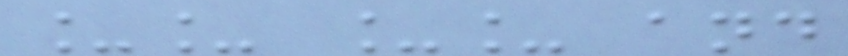__ __ and
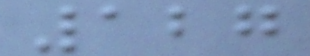127
